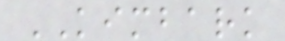KIMBARK
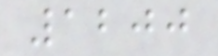1200
